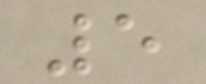5
